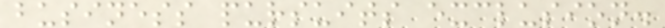business pursuits exclusion.
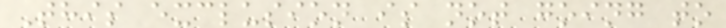This exclusion is not going to
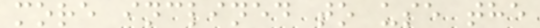more inclined to use the
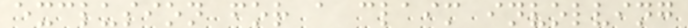exclusion for a claim involving
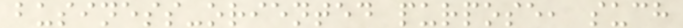business-oriented purpose, such
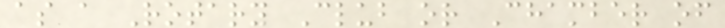as a Rotary Club or Chamber of
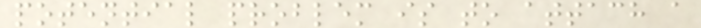potential problem is to attach a
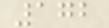172
